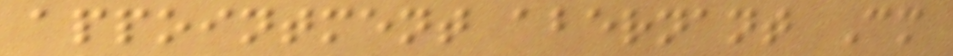appointment abernant Cm
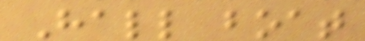Hall boat
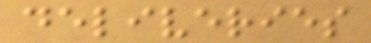deliveries
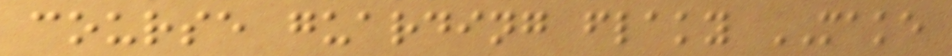course guarding flaky MAKE
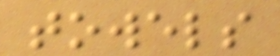towels
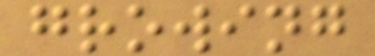growing
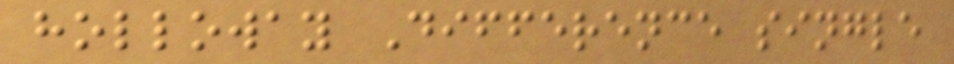holloway Difference single
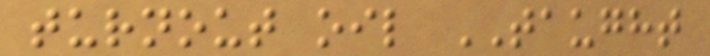turnout oil TAUGHT
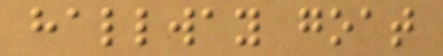hallway goat
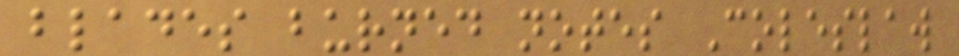blades burned notes Coleslaw
